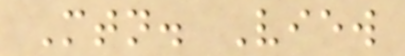Mtn. View
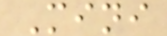Mini
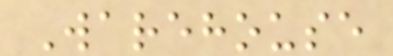Warehouse
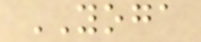YOGA
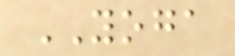YOGA
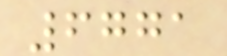6771
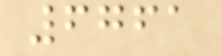6761
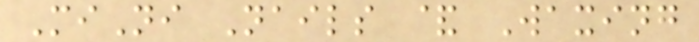MiNi Nails & Waxing
